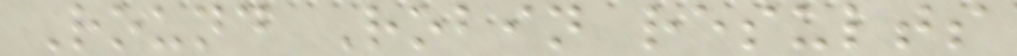Round Robin results
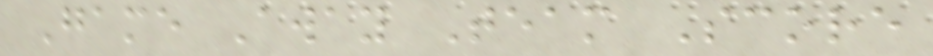Game Away Team Score
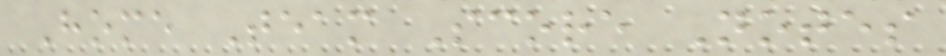Home Team Score Notes
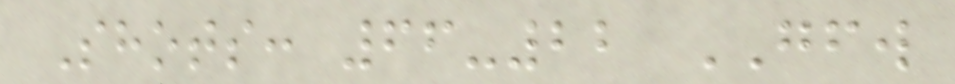Shots: 66-22 GFW
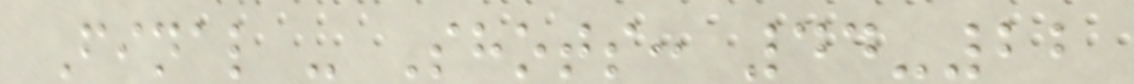Final - Shots: 44-22
